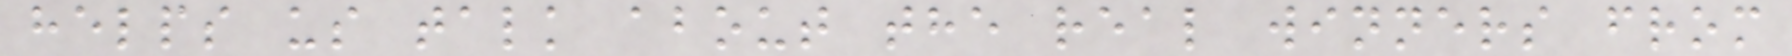helps us talk about the real winners from
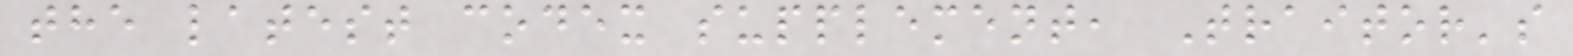the latest codex supplement, Traitor's
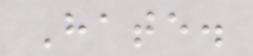Hate.
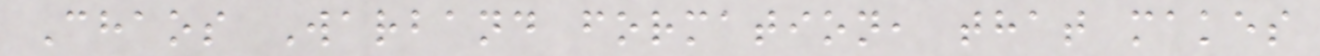Chaos Warband formation, that makes
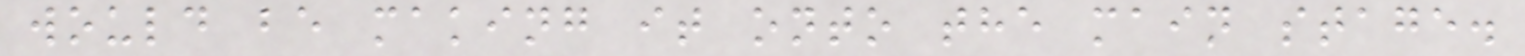would be making it onto the main stage.
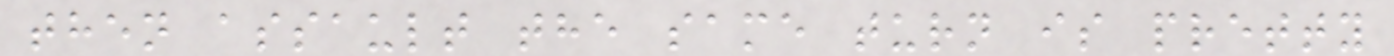then assault the same turn is pretty
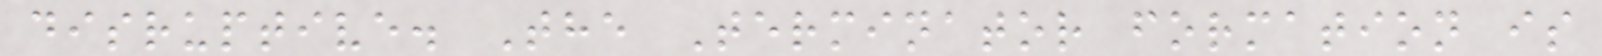disruptive. The Terminator formation is
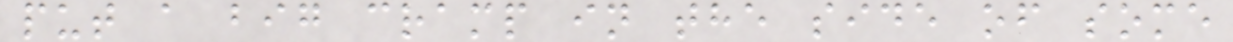put a big cramp in the side of some
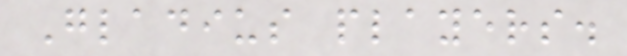Gladius players.
